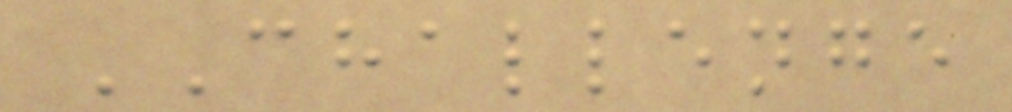CHALLENGE
